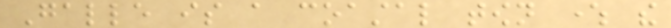Galle is a coastal town where the
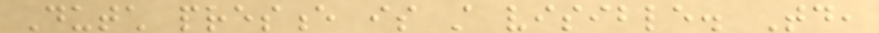Dutch presence is still visible. Today,
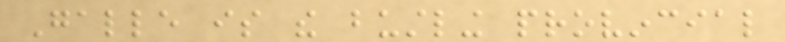Galle is the bustling provincial
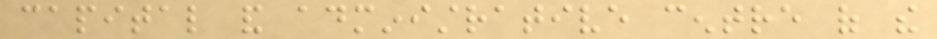capital and administrative centre of the
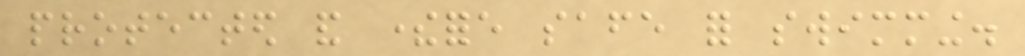protected and therefore safe for swimming.
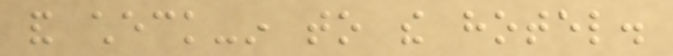and check-in to the hotel.
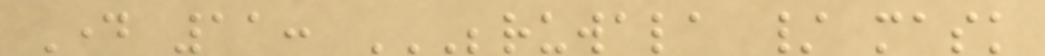Day 11: BERUWALA / MASK
